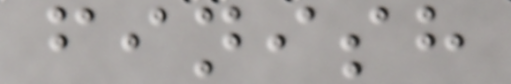finish
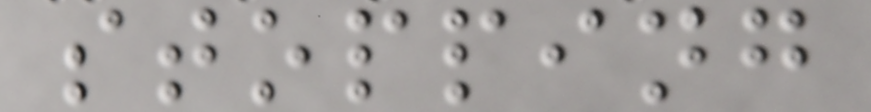stopping
